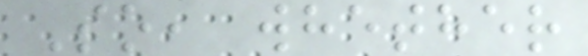So, whether
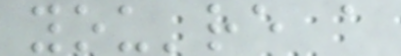you're a
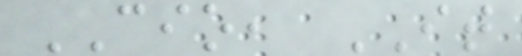CIO, IT
